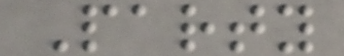Party
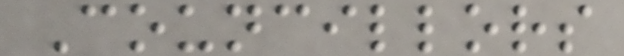Councillors
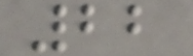22
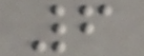6
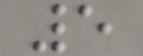5
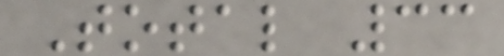Total 33
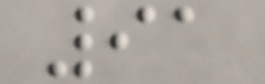91
